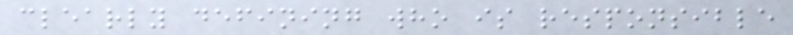clearly defining who is responsible
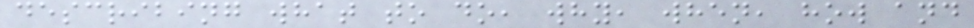describing what to do, why, when, how and
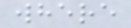where
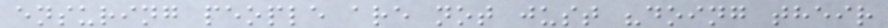ensuring people are not just "doing their
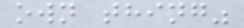own thing"
